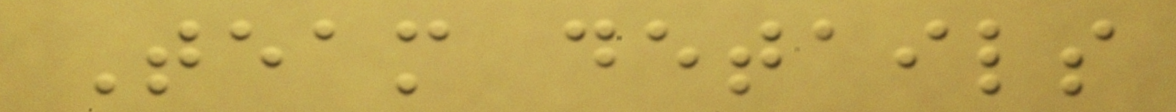Team details
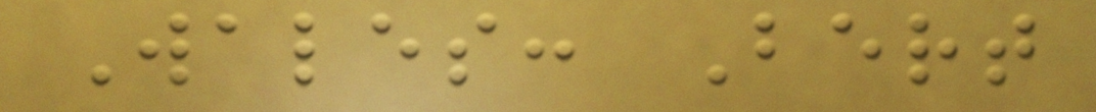Wales: Bert
